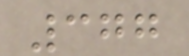377
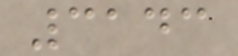3143
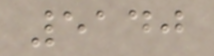5140
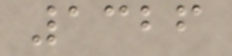1326
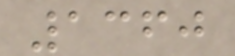1360
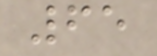65
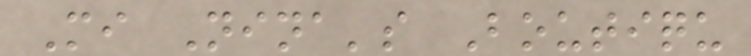Mi Nina's Boutiqu
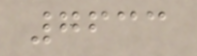7633
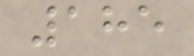185
